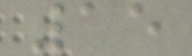15
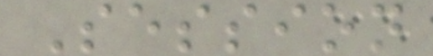Session
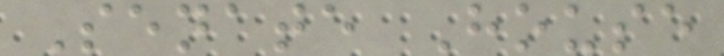Senate House
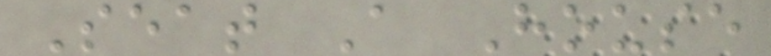Seat A House
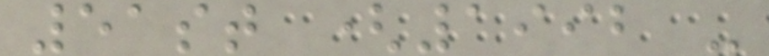51st (1992 -
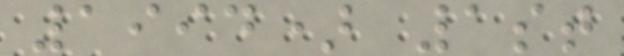1994) 1st
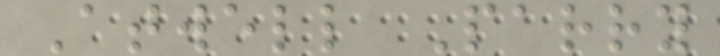Atwell Parry
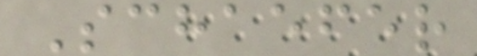Schaefer
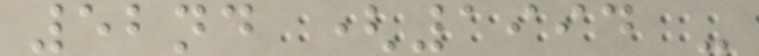52nd (1994 -
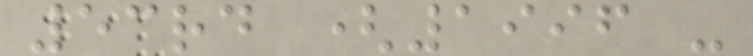53rd (1996 -
